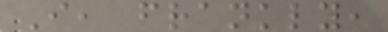I, frankly,
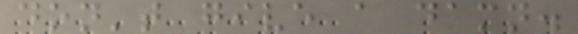don't give a damn.
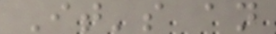It's an
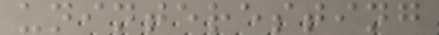uninteresting
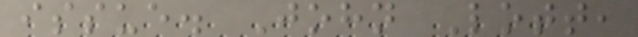issue. John Lott,
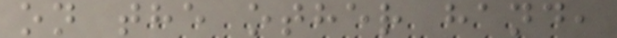on the other hand,
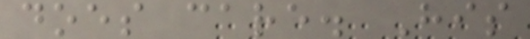does care. His
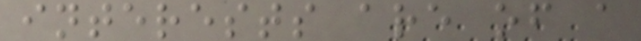interests are of a
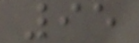95
